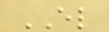EL
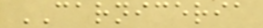CARNICERIA
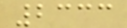2333
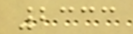2333
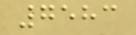7583
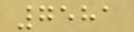7581
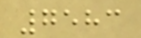7583
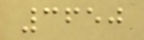3650
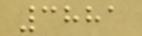3881
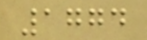1774
